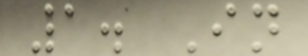1. In
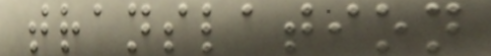translation
